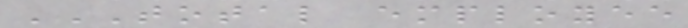TOTAL EMPLOYEE
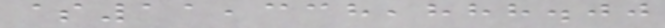$11,338,888.00
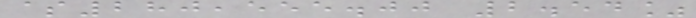$280,555.00 2.54%
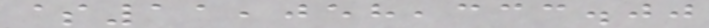$11,058,333.00
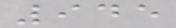945
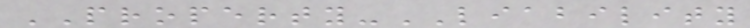PROPERTY-LIABILITY
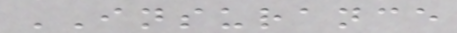INSURANCE
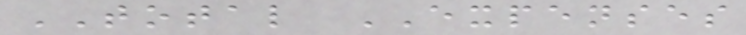TOTAL EXPENSES
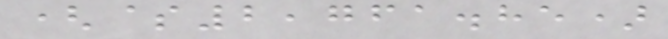($2,761.85)
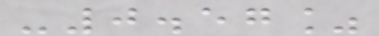-0.57%
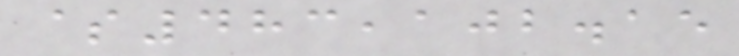$483,102.15
